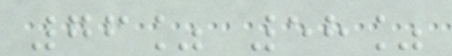76% 58%
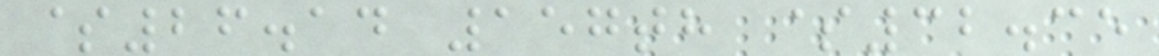$26.14 157th $32.35
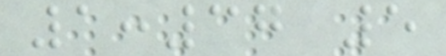1:37 5
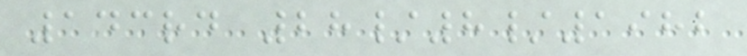143rd 28/8/1982
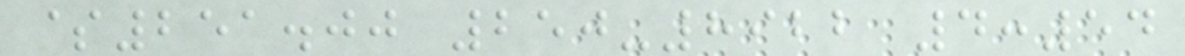$251.00 250-8922 4:54
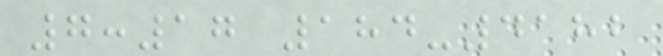7:17 184-4182
